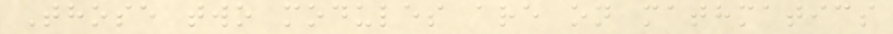Those two modules are on mathmatics
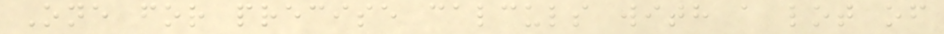One for precise calculs with a lot of
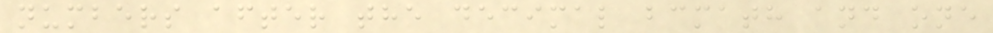numbers after the decimal bcmath and one
